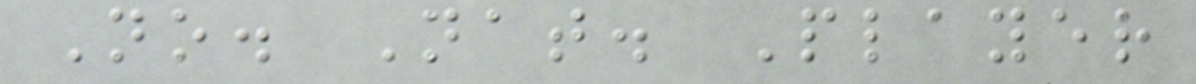No. Nat. Player
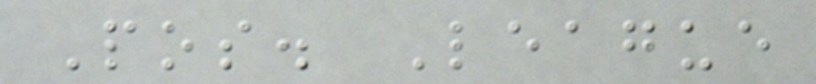Pos. League
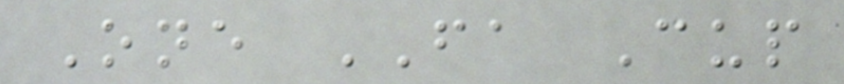One FA Cup
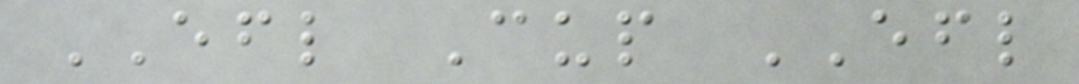EFL Cup EFL
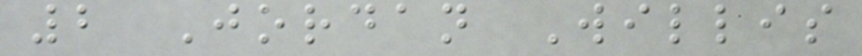2 Jordan Willis
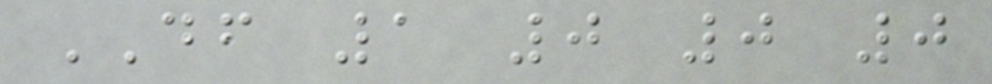DF 1 0 0 0
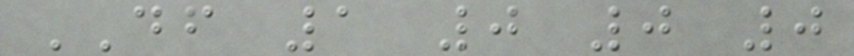DF 1 0 0 0
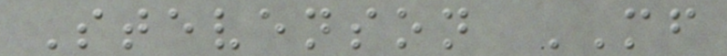Stevenson MF
